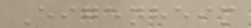Eigenheim
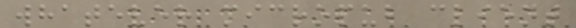whatever micropub client
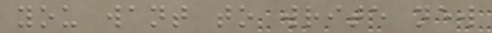you want to write new
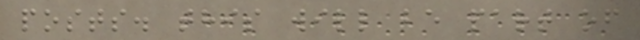posts. this will be part of
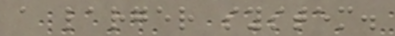a larger system.
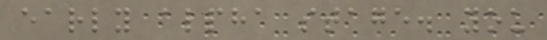early alpha stage. you
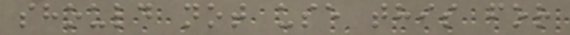should not use this for
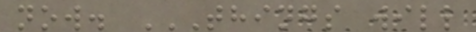now. THINGS WILL
